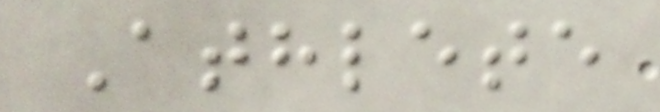Athlete
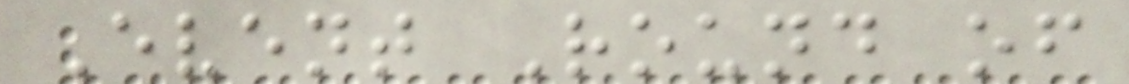Event Round of
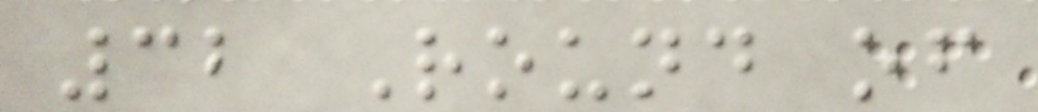32 Round of
